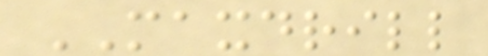MAXDRILL
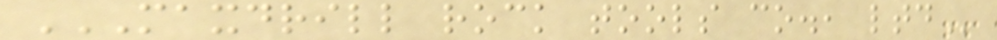MAXDRILL ROCK TOOLS CO., LTD
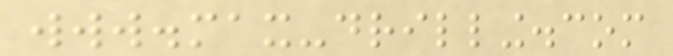www.max-drilling.com
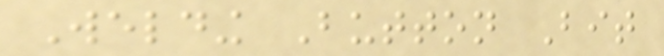Welding Button Bit
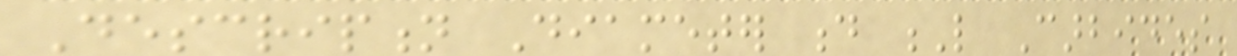Description Diameter d L Carbides
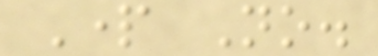Part No.
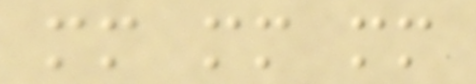mm mm mm
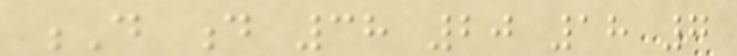D d 38 20 18 7
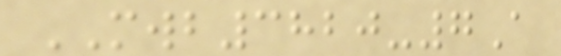MWB3820-7A
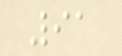91
